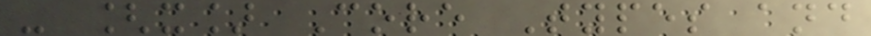- [x] Core Types and
